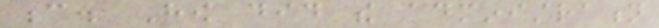c. How did the administration
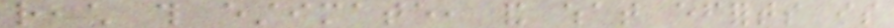reach this estimate, and what efforts is
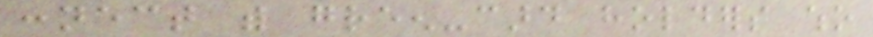connect with green-card holders who
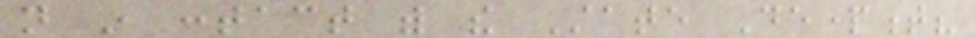not in contact with the State Department?
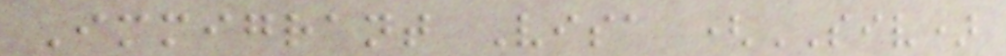Immigrant Visa (SIV)
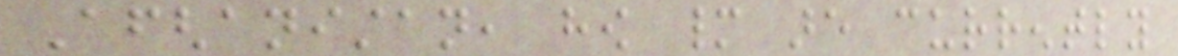Afghanistan, how many are currently
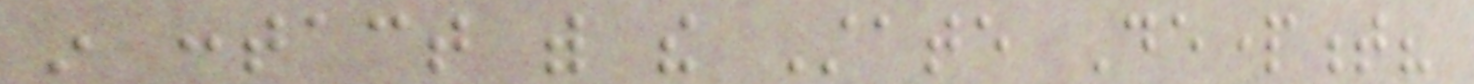in contact with the State Department?
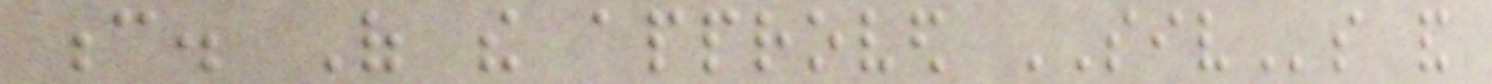c. Of the approved SIVs and
